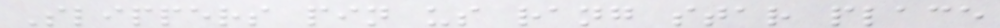Slippers pin us rang star place
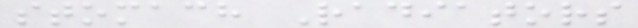stomach Radiators
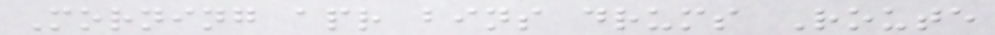Morning apr bins drums Route
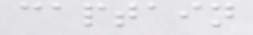captain
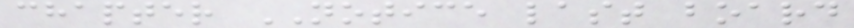chapter NOTICE last board
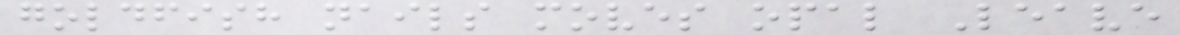goldfish nails moves opal Leave
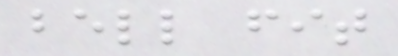bell fit
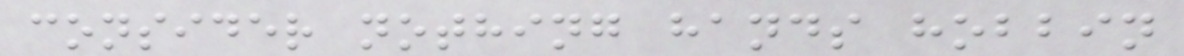consider nothing hands hobbin
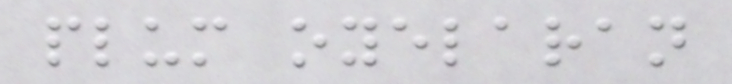plum oyelaran
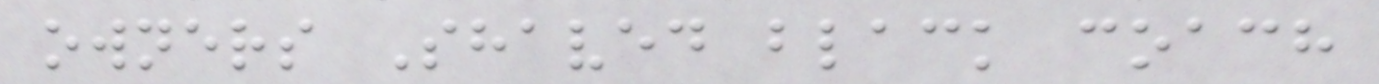owners Shaved black coach
